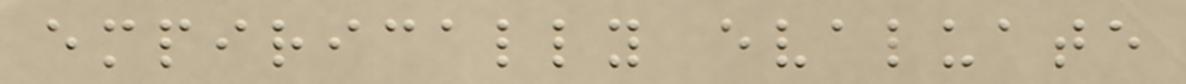empirically evaluate
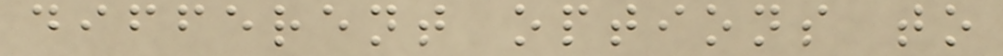different options to
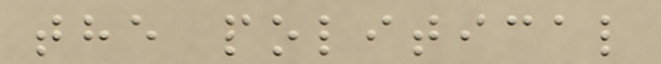the political
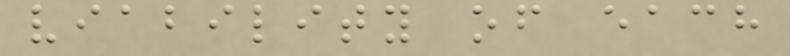viability of each
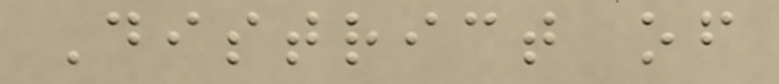District of
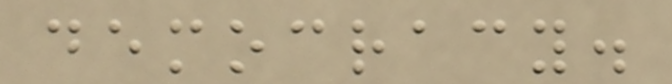democracy.
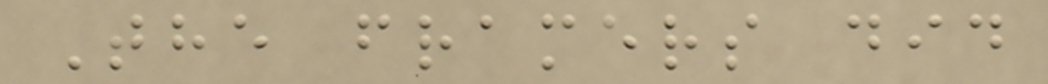The framers did
